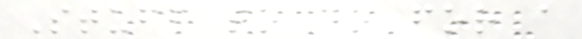Stuff to do for a
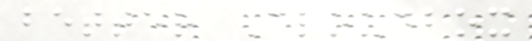better Cloudbox
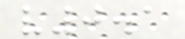v0.1
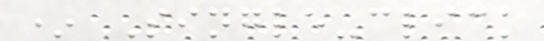* Single-click
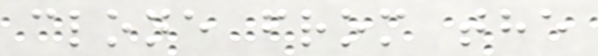clone from the
